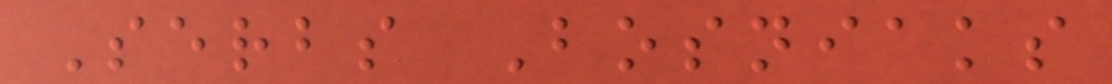Serbs Bosniaks
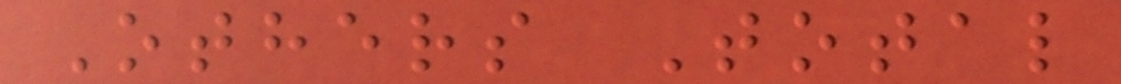Others Total
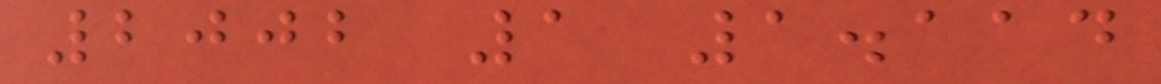2002 1 1.114
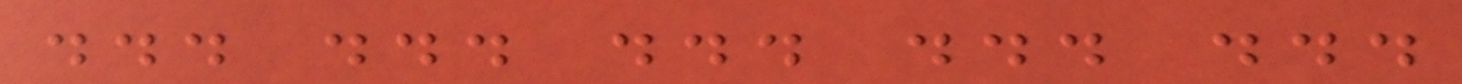... ... ... ... ...
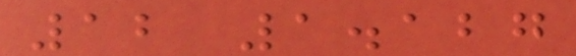12 1.127
